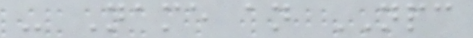- Name an NPC
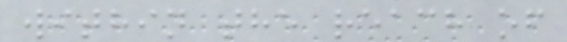within the reach of
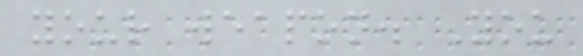your weapon. You
